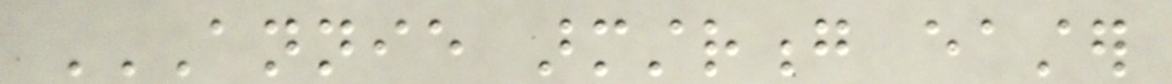ANNIE ARMSTRONG EASTER
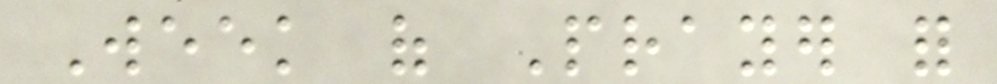Week of Prayer for
